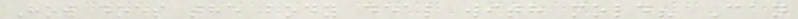How does the body deal with mold? Can
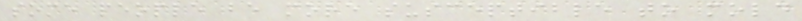some people be more susceptible to mold
